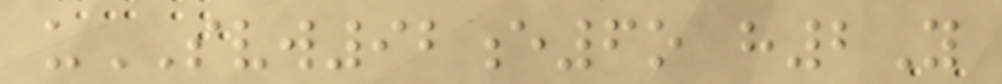uSVW92e6o h2Y
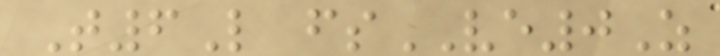T6L fsVE0Z
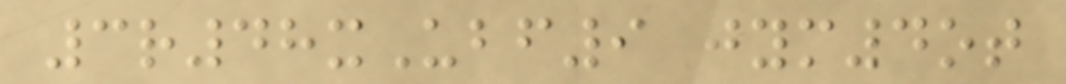3r48xUbf9 jym4ot
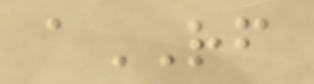aRF
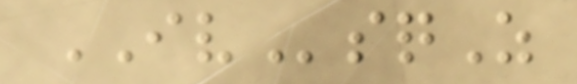IVsqZ
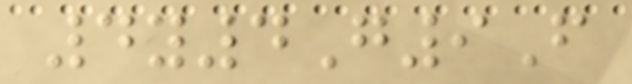4y4G9F
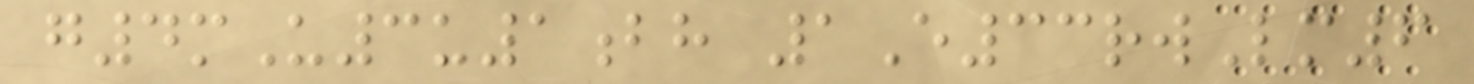g4mU3u1bh 1E33rwLm6
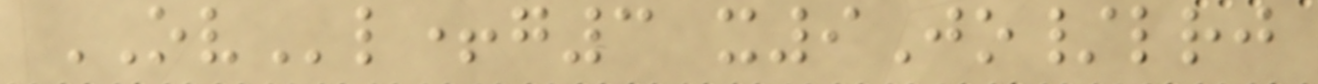OVl+g3 x9Jo/lrj
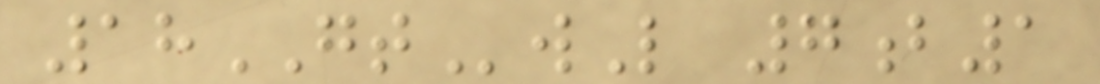18GTwL 7b1
